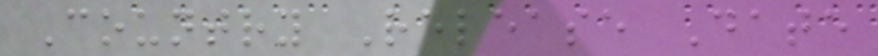Country Release Date
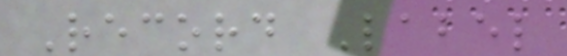Record Label
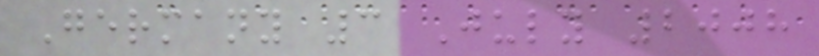Germany 3 July 2008
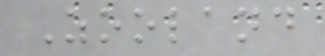Zooland
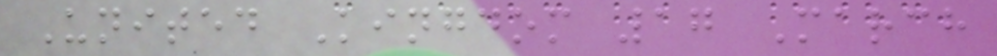United Kingdom 17 March
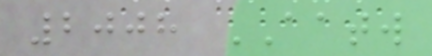2008 AATW
